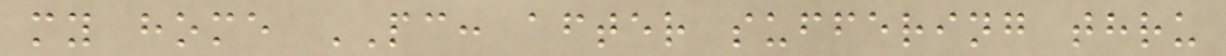my home PC: after suffering thru
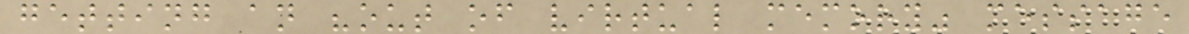getting an "out of virtual memory" message
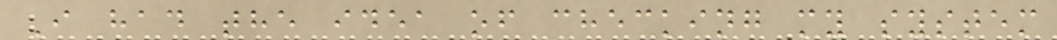I had the idea of checking my system
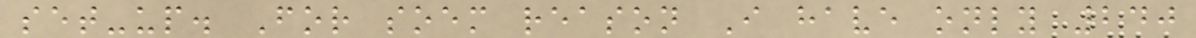set-up. For soem reason I have only 240
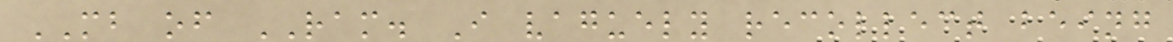MB of RAM. I vaguely recollect being
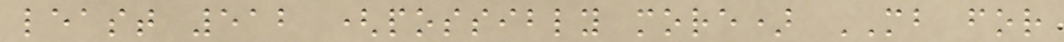least 512 (possibly more) MB for
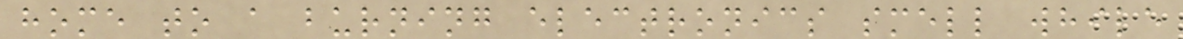home to a burning electronics smell while
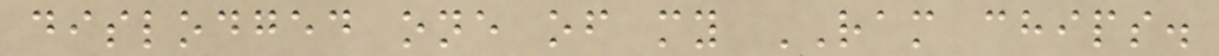dislodged one of my RAM chips.
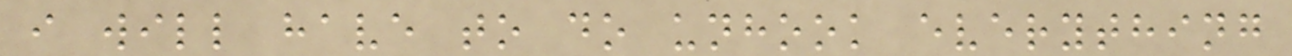i will have to do unhook everything
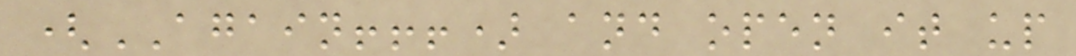(AGAIN!!!) and open it up
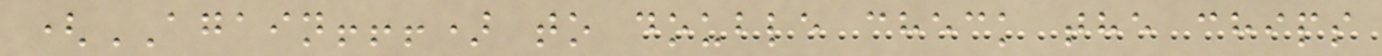(AGAIN!!!) to double check the chips
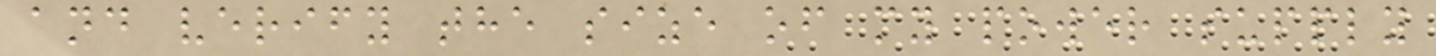and verify the size of my power supply
